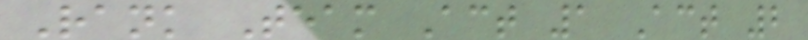Rank Team Act 1 Act 2
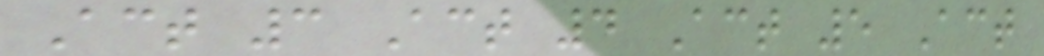Act 3 Act 4 Act 5 Act
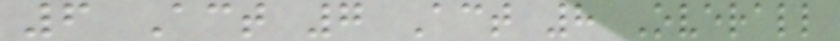6 Act 7 Act 8 Overall
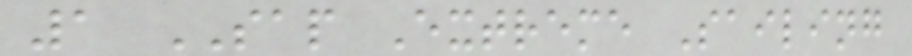1 SAP Extreme Sailing
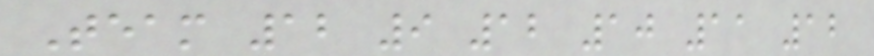Team 12 9 12 10 11 12
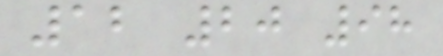12 20 98
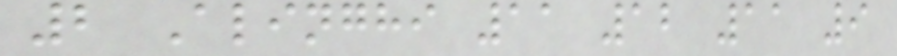2 Alinghi 11 12 11 9
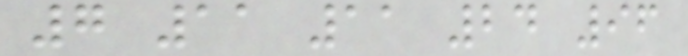7 11 11 24 96
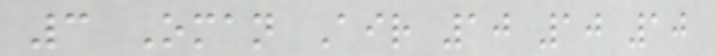3 Oman Air 10 10 10
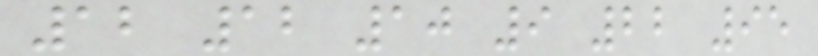12 12 10 9 22 95
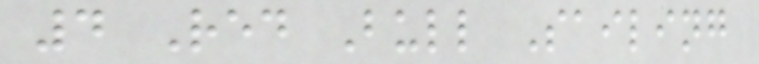4 Red Bull Sailing
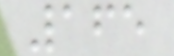165
